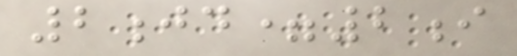2jd=2i
